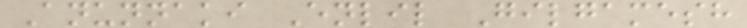Anunnaki Enlil Gilgamesh
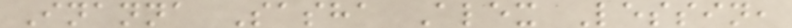Inanna Sasha Alex Lessin,
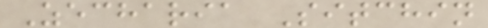Zecharia Sitchin
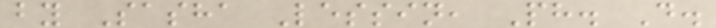by Sasha Lessin, Ph. D.
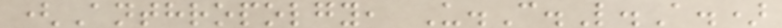(Anthropolgy, U.C.L.A.)
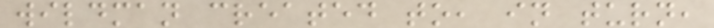wildman created to, in turn,
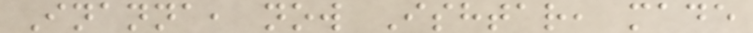Inanna, now Ishtar, made
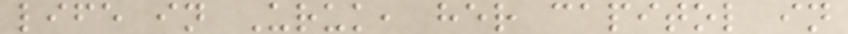life in Uruk, her capitol in
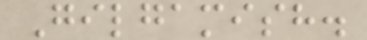Gilgamish.
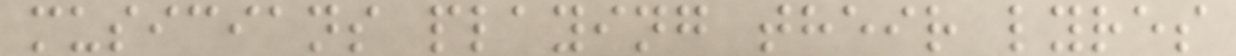musicians playing their lyres
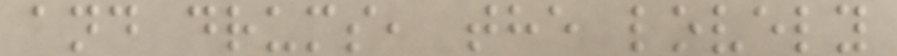and drums, the lovely
